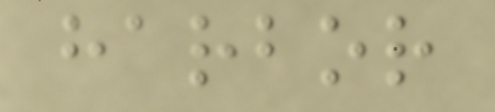harbor
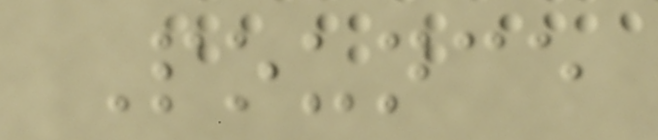Pounce
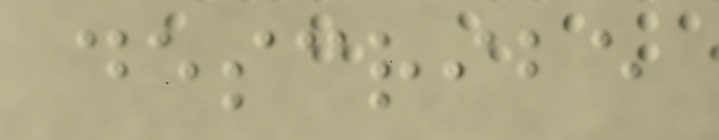describe
